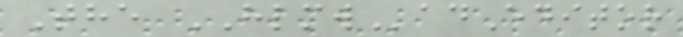The HLMWadEditor
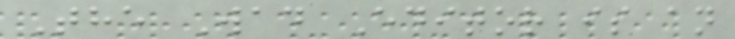The Wad Editor is an
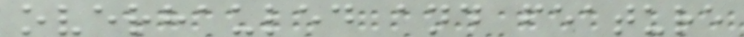overhauled and feature
